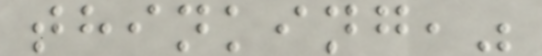thinking,"
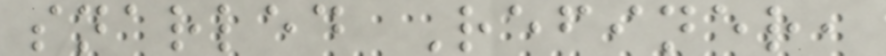snarled Refiner,
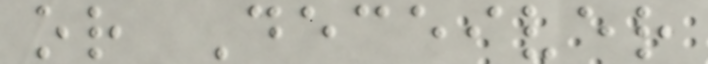or Deceiver
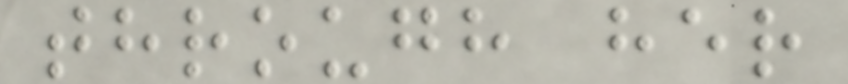through her
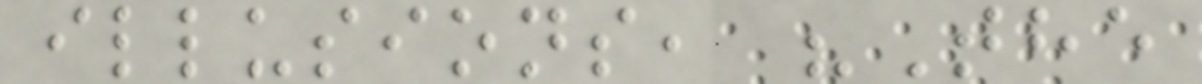illusions, "The
